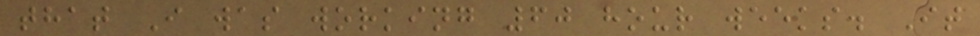that I was working 60 hour weeks. It
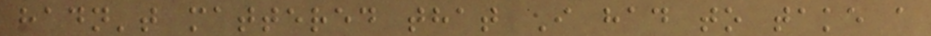hadn't mattered that I had to take a
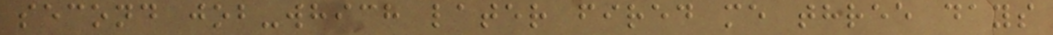second job-which later fired me three days
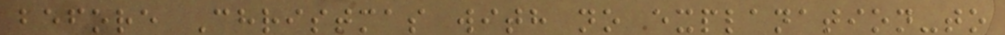before Christmas with no explanation-to
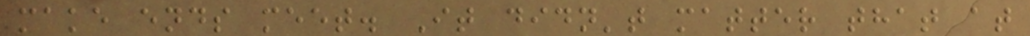make ends meet. It didn't matter that at
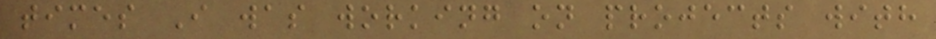times I was working on projects with
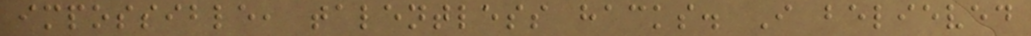impossible, talentless hacks. I believed
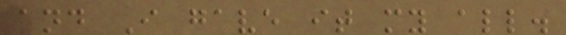and I gave it my all.
